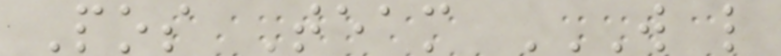Pos Team W L
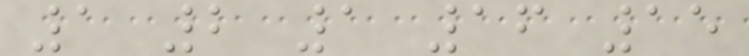1 2 1 16 15
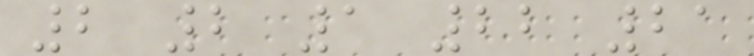2 2 1 22 21
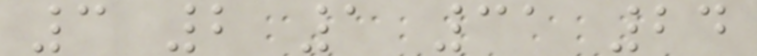3 2 1 31 24
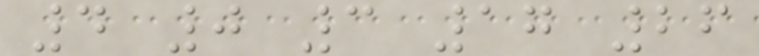4 0 3 17 26
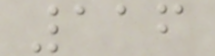116
